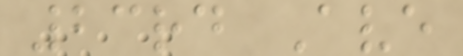23rd Ave
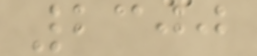2300
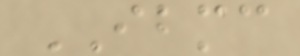IBMC
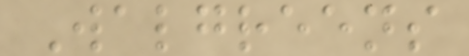Walgreens
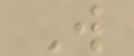W
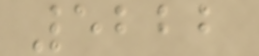5222
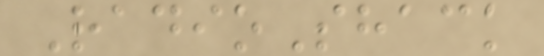RadioShack
